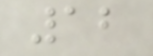12
